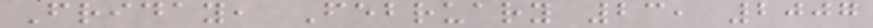Friday, February 23, 2007
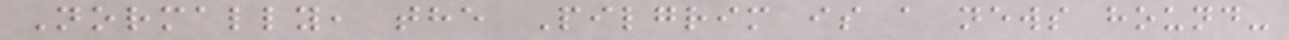Normally, the Pilgrim is a news hound-
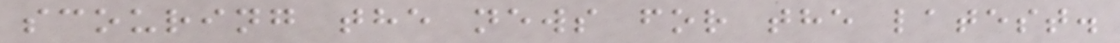scouring the news for the latest.
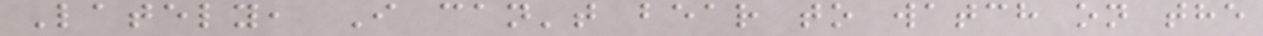Lately, I can't bear to watch on the
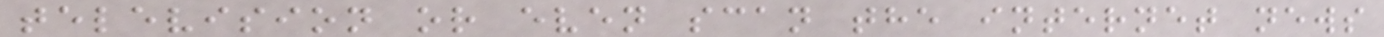television or even scan the internet news
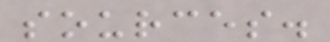sources.
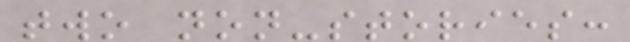two non-stories:
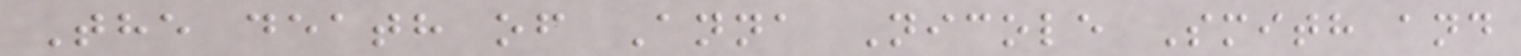The death of Anna Nicole Smith and
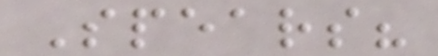Spears?
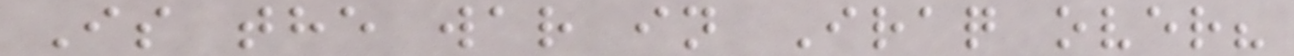Is the war in Iraq over?
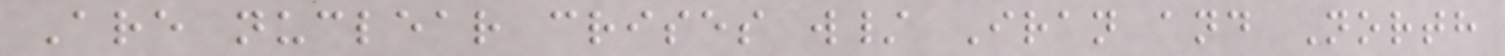Are nuclear crises w/ Iran and North
